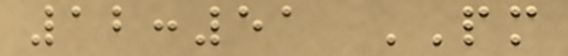12:51 PM
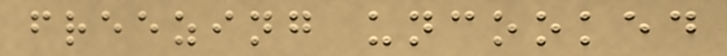freezing uncooked
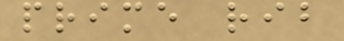prime rib
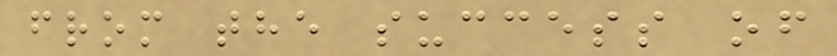from the success of
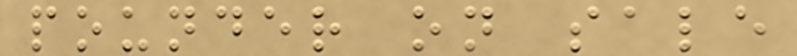pounder on sale
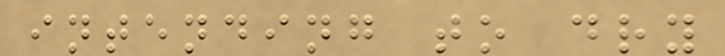intending to dry
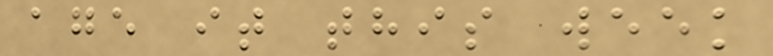age it this week
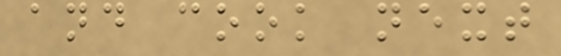and cook next
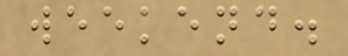weekend.
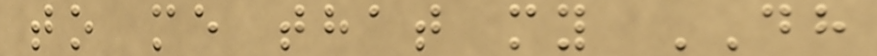to me that my DH
